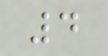4
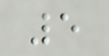5
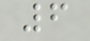6
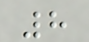8
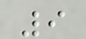9
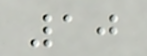10
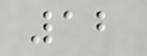12
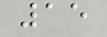15
